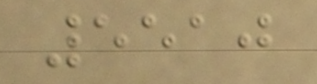5510
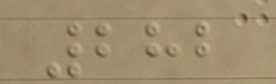282
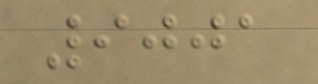9001
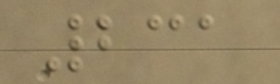231
